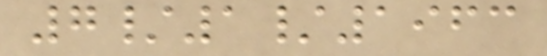7/1/1963
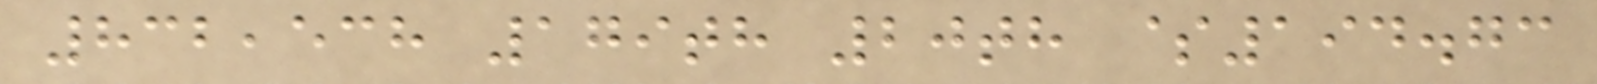832,538 179th 20th $194.73
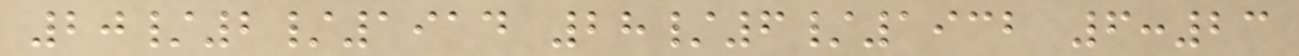20/2/1914 28/6/1932 6:23
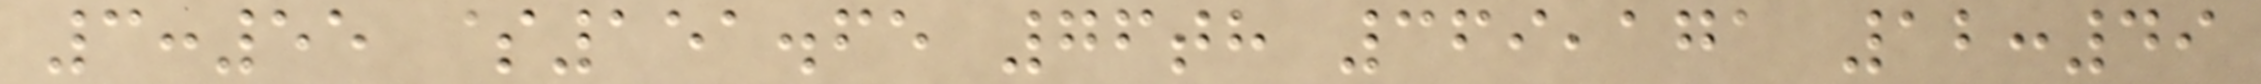3:55 $151.65 76th 369,171 12:49
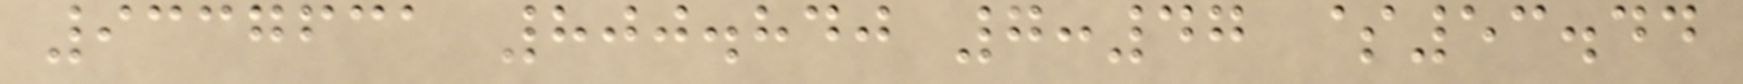9337631 800.840 7:47 $53.44
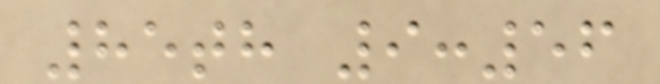85th 9:56
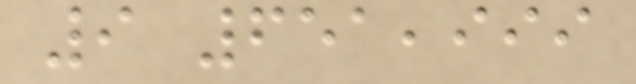9 651,999
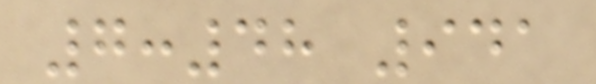7:48 941
